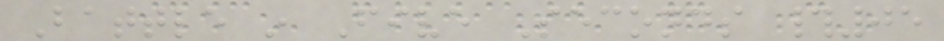Battle in Five Seconds #05
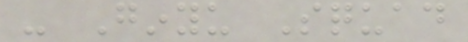- Ginyu Squad
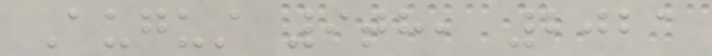August 9th, 2021
